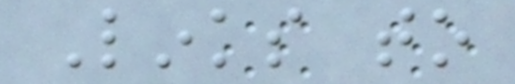Links to
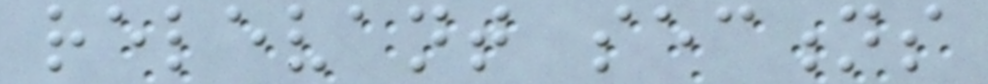relevant sections
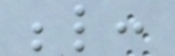below:
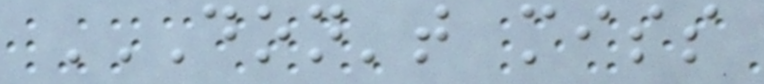DON'T MISS
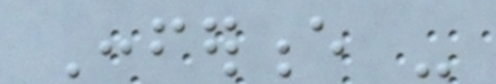Conference -
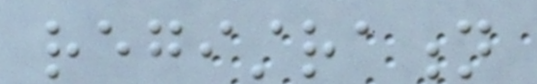registration
